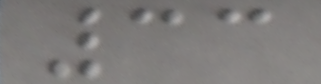33
